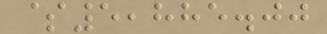$5,885.00
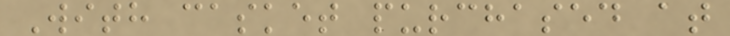With casket purchased at
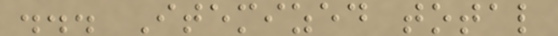... Itemized total
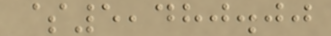$5,480.00
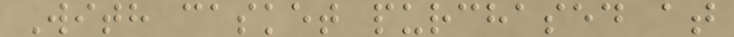With casket purchased at
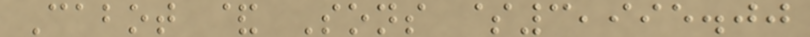Cabot & Sons $3,995.00
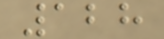128
